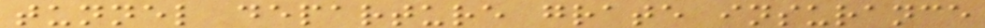tunnel departure grate insurance
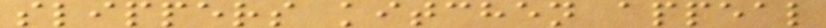slippers kitchen appeal
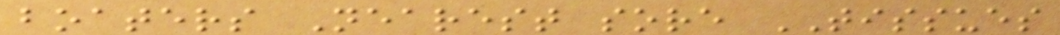boaters Nearest sore TISSUES
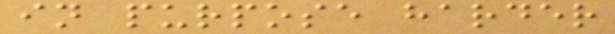in purpose harder
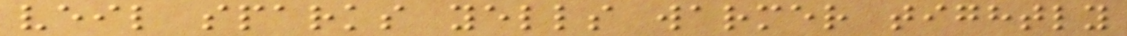veil sparks yells warmer tightly
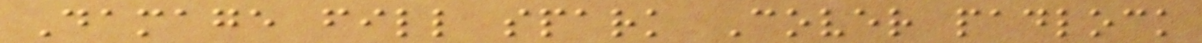Damage fill spark Cover padlock
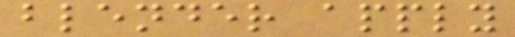blender apply
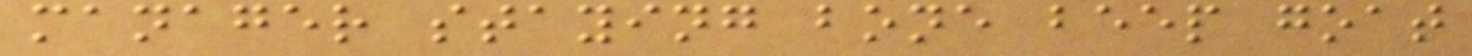manager staying bone beep goat
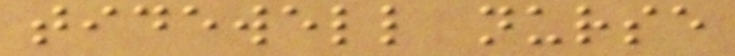tidewell nurse
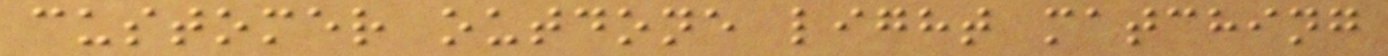customer outdone light matching
